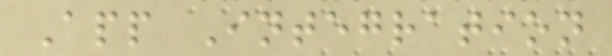App Integration
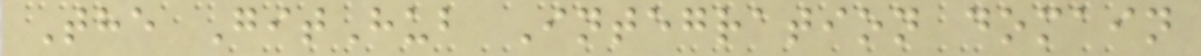The GitHub Integration domain
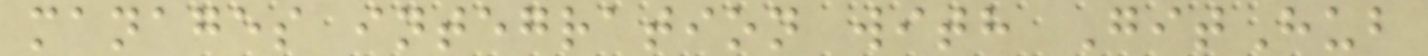manages integration with GitHub
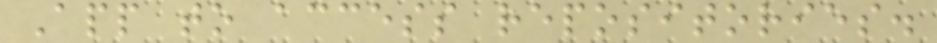App to access repositories.
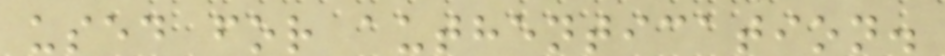used for authentication.
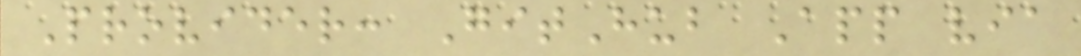Provider: GitHub App via
